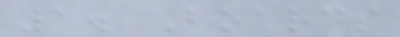1. Boards
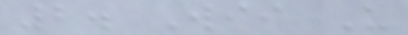2. Wii U
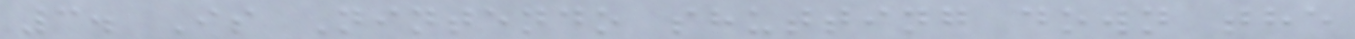3. Is Nintendo shutting down the
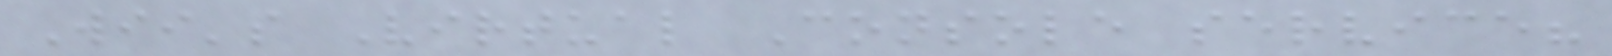Wii's Virtual Console service?
